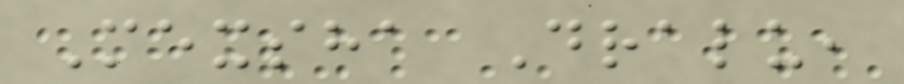Mexsha Dralu,
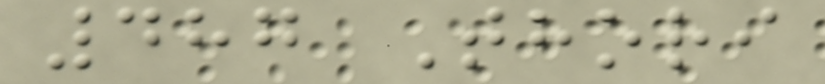487 Thori
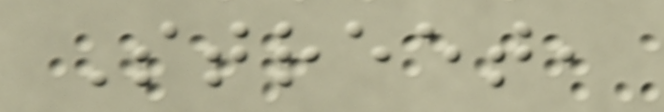Street,
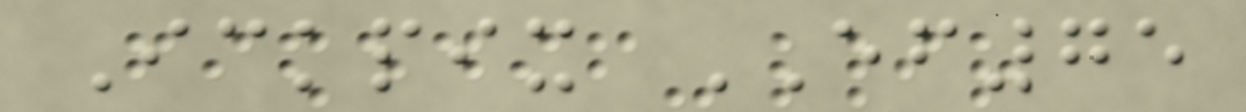Ickpix EF75
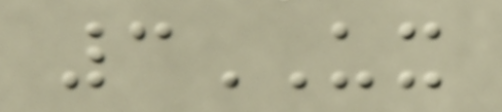3UX
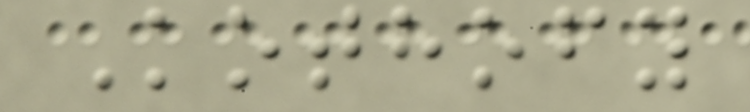Kothofy
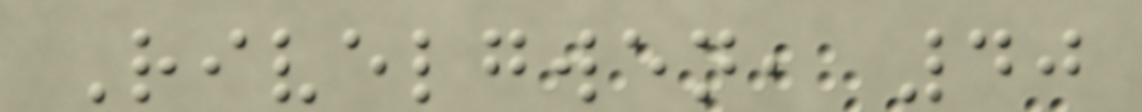Rivelgwen, 40
